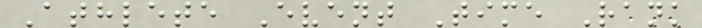Athlete Event Time Rank
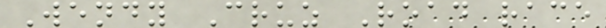Wendy Cruz Road race
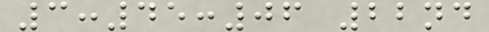3:45:06 22nd
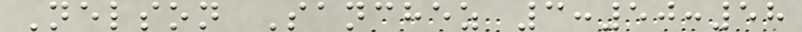Nelson Sanchez 3:50:58
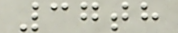37th
